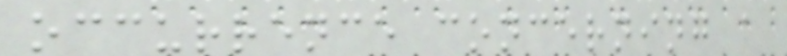occurrence concerning a
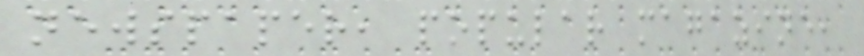newspaper, popular magazine,
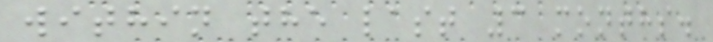within the last 3 months.
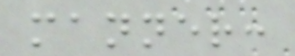manner:
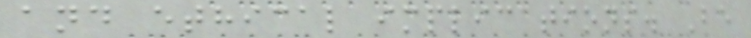and ethical implications. Be
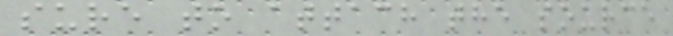sure to attach the source
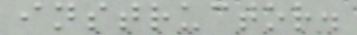instructor.
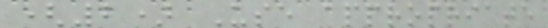(2) Use appropriate
